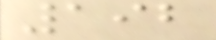192
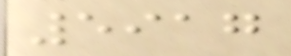5917
